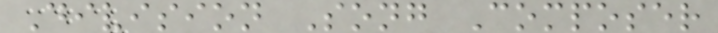Division Song Composer
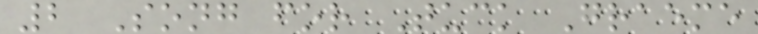2 Song for Tuck Graeme
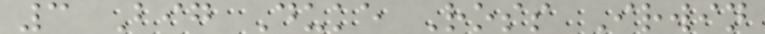3 Big Duke Ross Irwin
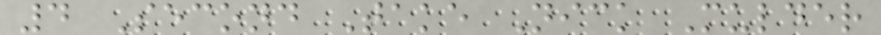4 Second Take Nick Mulder
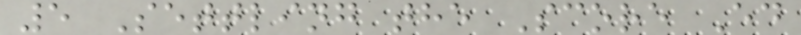5 Settling the Score Ed
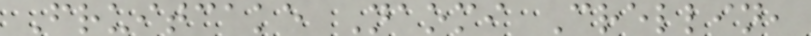Fruitcake Naomi Crellin,
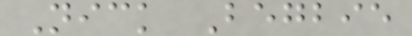Nick Begbie
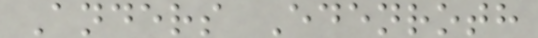Anders Edenroth
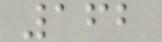162
